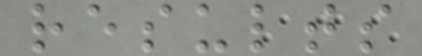results
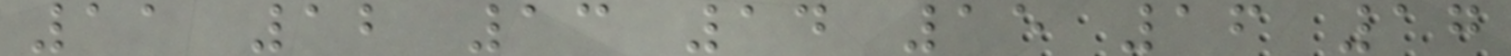11 12 13 14 15 16 17
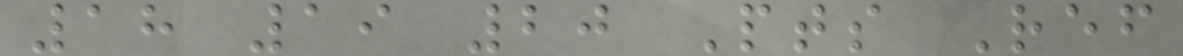18 19 20 Pts Ref
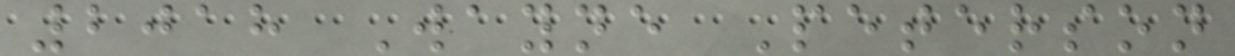2018 Wayne Peterson
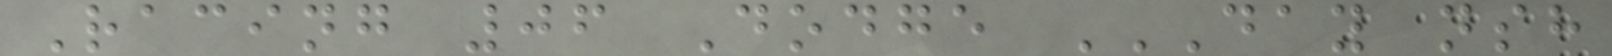Racing 06 Dodge DAY NSH
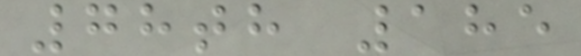78th 185
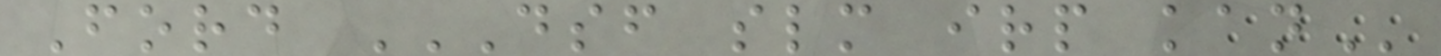Ford DSF SLM IRP KAN
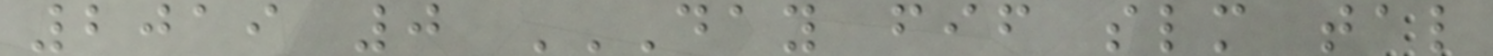2019 0 DAY FIF SLM TAL
